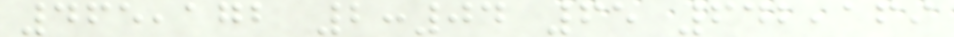465,172 2:04 65 642,169
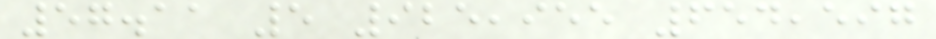57.11 5 925,955 654,597
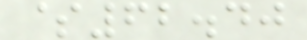$62.40
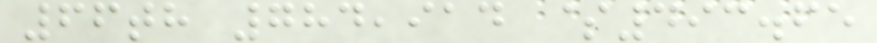66th 784,914 $493.65
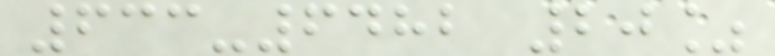633-6482 20%
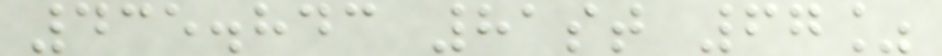435.843 81st 67%
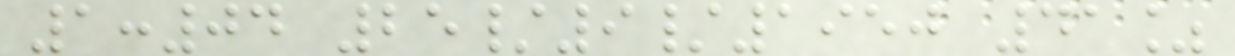1:04 25/9/1950 41%
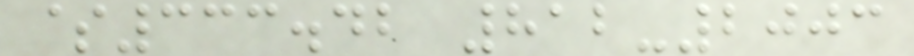$333.42 812-2003
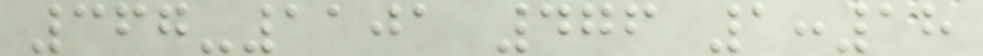367-1101 476 1:18
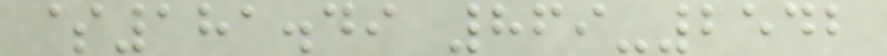$181.49 869-2542
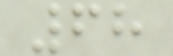68
